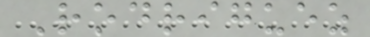Rodriguez
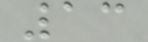13
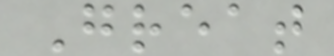Great
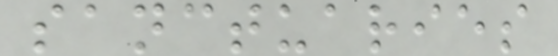sanctuaries
